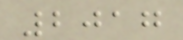2017
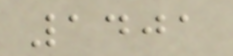1401
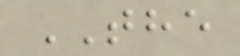THE
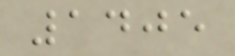1405
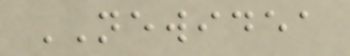NEWIDEA
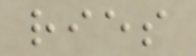ries
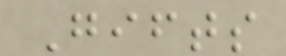Gifts
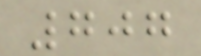707
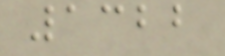1322
